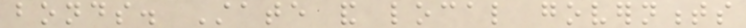bonds. State and local governments
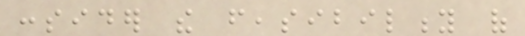consider the feasibility of
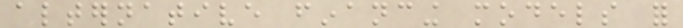alternative financing models for
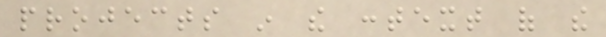projects in the context of the
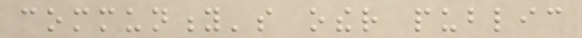community's other public
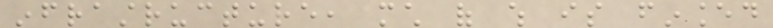infrastructure, much of which is financed
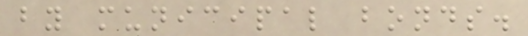by municipal bonds.
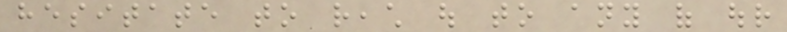hesitate to reach out to any of our
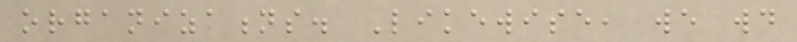organizations. Likewise, we would
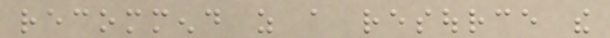recommend as a resource the
